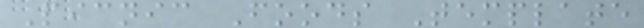Picnic Foods Template
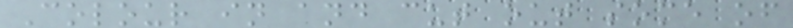Colour in and cut out some of
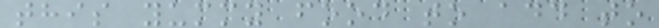this yummy food to add to
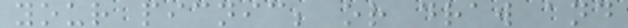your picnic; or draw and
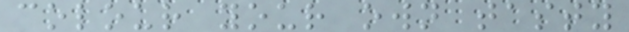colour your own tasty
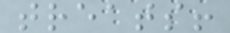treats!
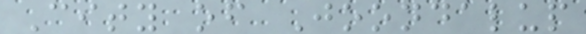City of Joondalup
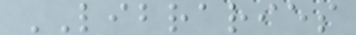LIBRARIES
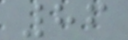86
